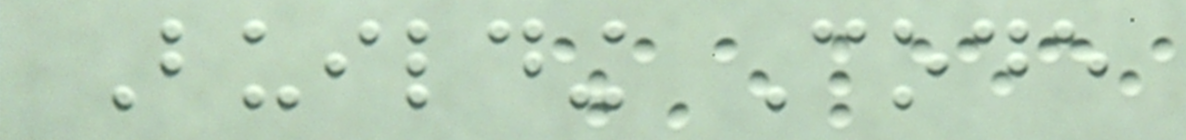Building Code
